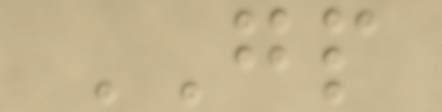GP
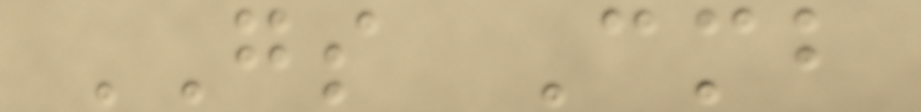GS Cmb
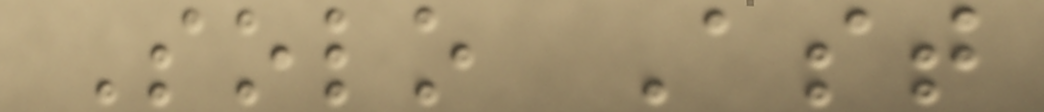Solo Ast
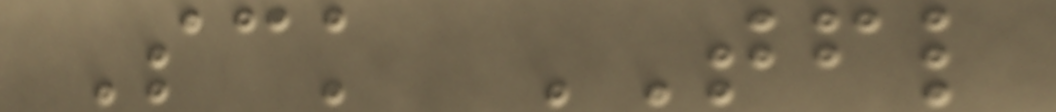Sck TFL
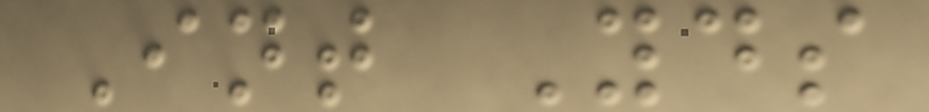Int Yds
